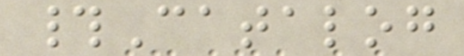#Catalog
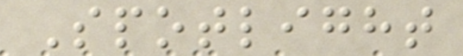Spotlight
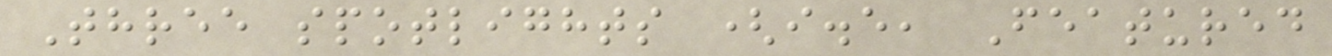Three spotlights (i.e, Featured
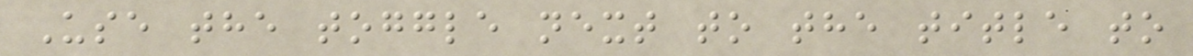Use the toggle next to the title to
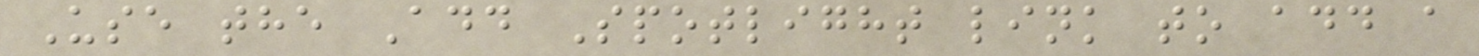Use the Add Spotlight link to add a
